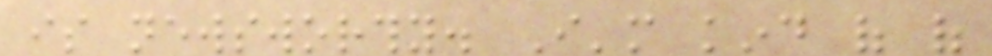is newsworthy. I'm kind of of
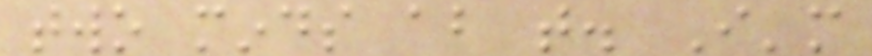two minds about that. I'm
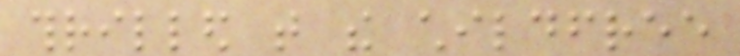thrilled that the childfree
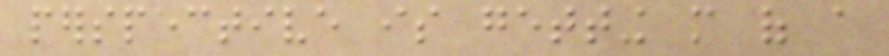perspective is getting more of a
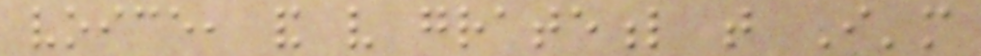voice, and very grateful that I'm
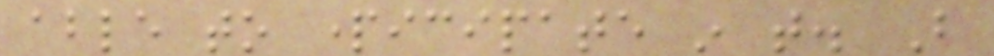able to participate in that. But
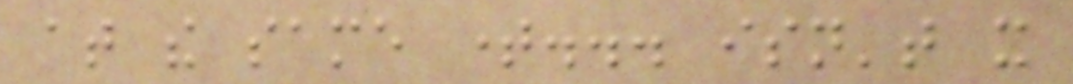at the same time... isn't it
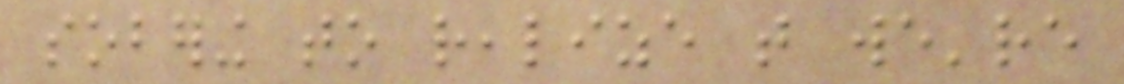sobering to realize that we're
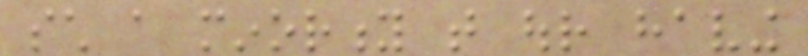such a minority that our having
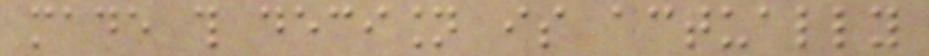made this decision is actually
